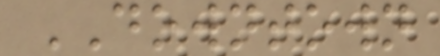DOWNTOWN
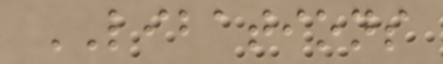LIBATIONS
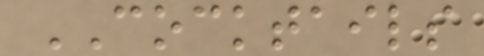COCKTAILS
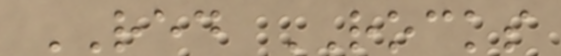RED ROCKS
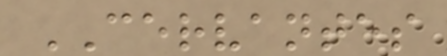CERVANTES
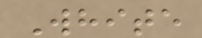White
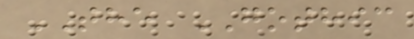THE GOTHIC
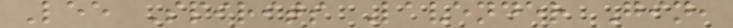Lee Spirits Lavender Gin,
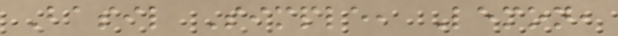Basil Simple, Lemon,
